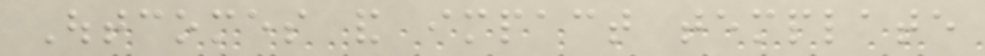Outcomes and impact template
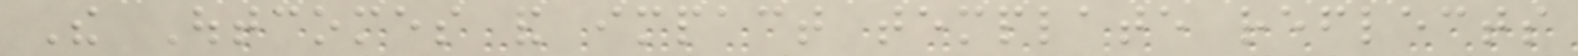The Outcomes and impact template reflects
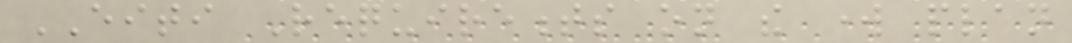EITI Requirements on the work plan
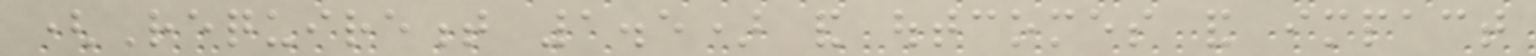(Requirement 1.5) and outcomes and impact
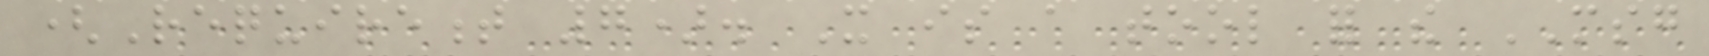(Requirement 7). It is a tool for the MSG
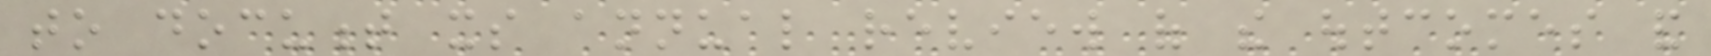to document its annual review of the outcomes and
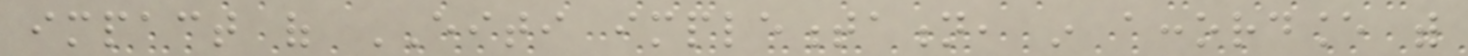impact of EITI implementation, in accordance with
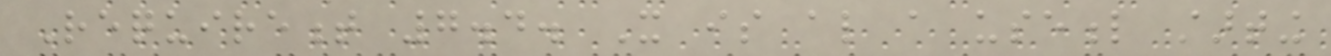Requirement 7.4. It is also a useful starting
